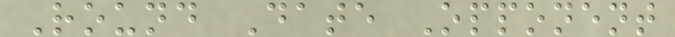Round Date Opponent
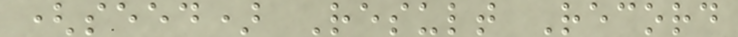(seed) Result Record
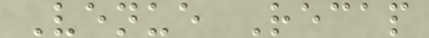Venue Recap
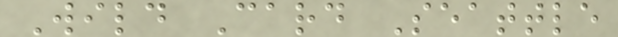Wild Card Seattle
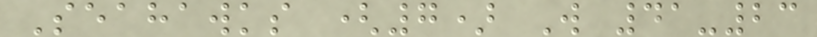Seahawks (7) W 41-23
